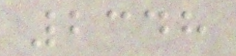2348
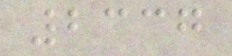2337
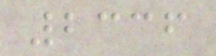2336
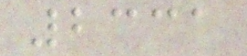2331
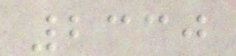2330
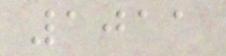1011
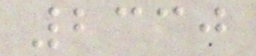2330
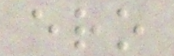ero
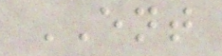ENT
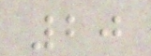20
